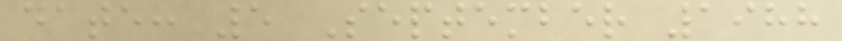date: 5 September 1988
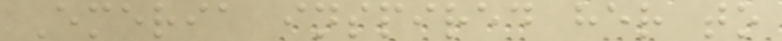Emeria inspired her to
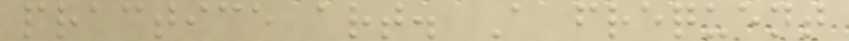practice art. A frequent
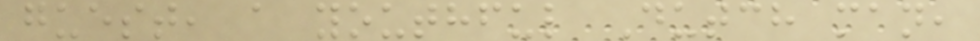guest, a youthful Dutch man,
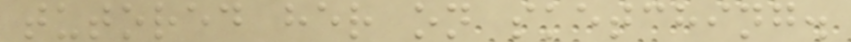tutored her on sketching.
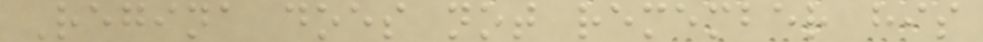Regina does not remember his
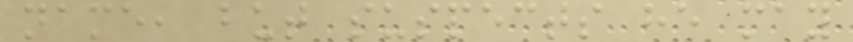name, but suspects he may
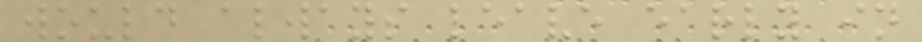would always leave early in
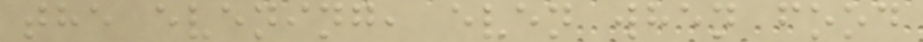the evening, even when food
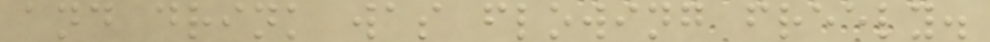and drink was flowing freely.
